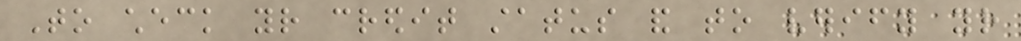To check your credit status and to verify your
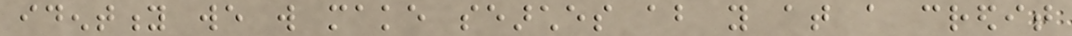identity we will make searches about you at a credit
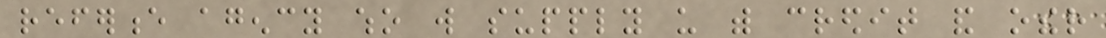reference agency who will supply us with credit and other
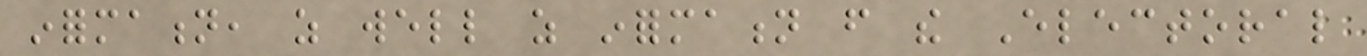information, as well as information from the Electoral
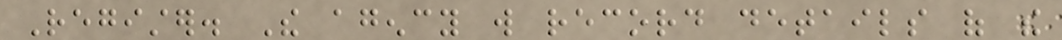Register. The agency will record details of the
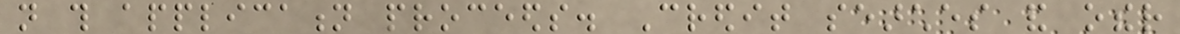not this application proceeds. Credit searches and other
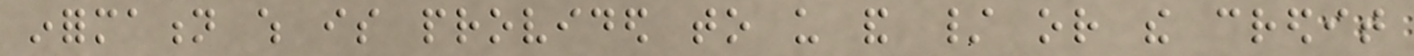information which is provided to us and / or the credit
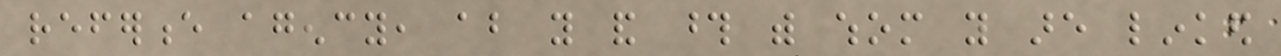reference agency, about you and those with whom you are linked
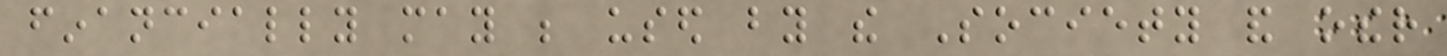financially may be used by the Society and other
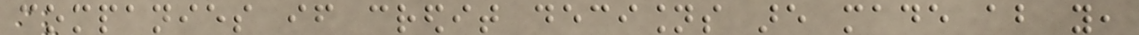companies if credit decisions are made about you,
